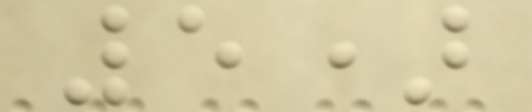5)
